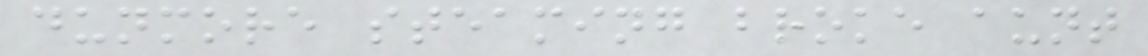dunmore steaming broke aunt
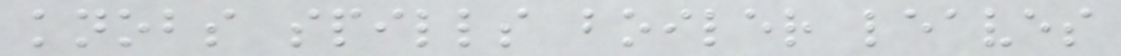knobs spills boiler leaves
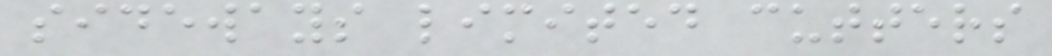sideways limited cutters
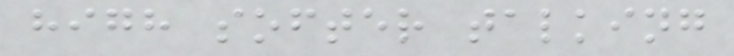high softer talking
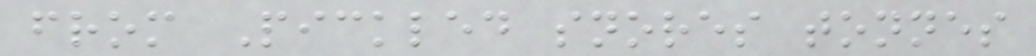from Pickled snores tonnes
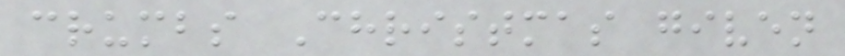crumbs Christmas given
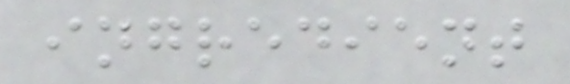ingredient
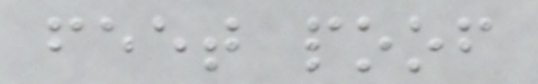feet poof
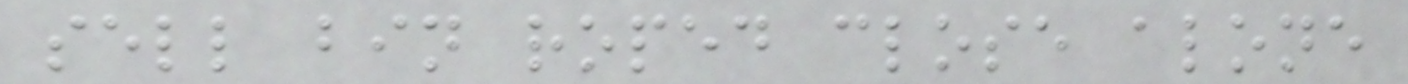sell bin roped close alone
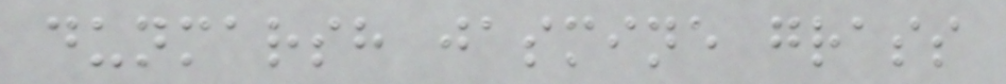dunmarsh jasmine grass
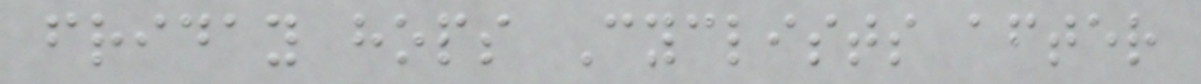friday hops Cyclists after
